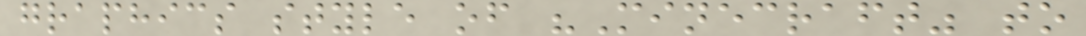graphics style of "Minecraft" to
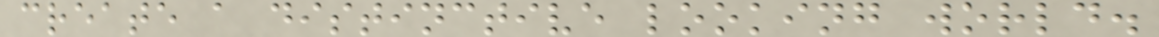create a distinctive looking world.
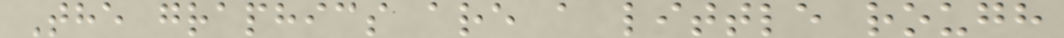The graphics are a little rough
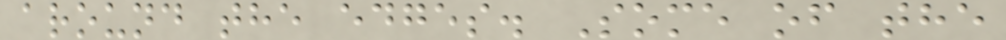around the edges. Some of the
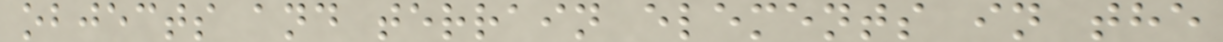objects and terrain elements in the
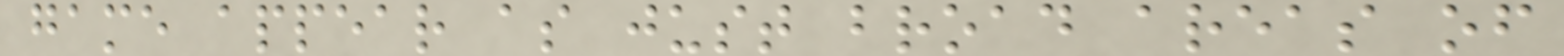game appear as just broad areas of
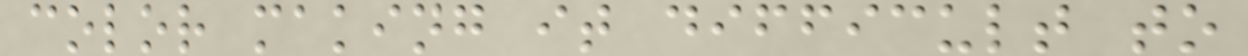color making it difficult to
